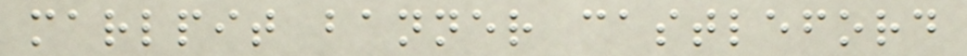marlpit banner castleford
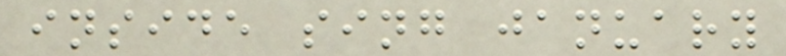inside sing january
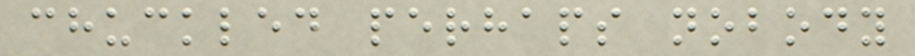chuckled perhaps nobody
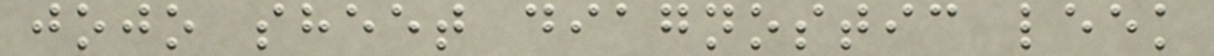jojo sheet diagnostic leek
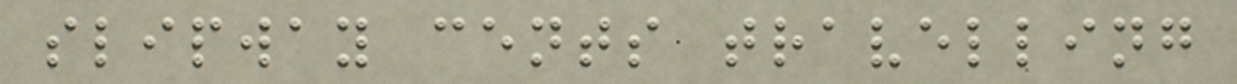slipway cents travelling
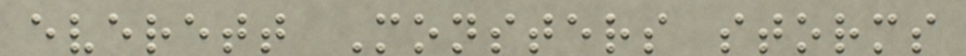everett Monsters storms
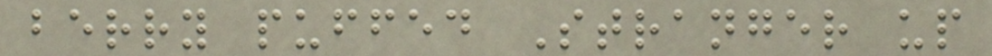berry puffed Stranger up
